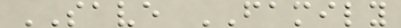SAVE FAMILY
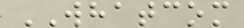WHATCOM
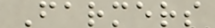Farmers
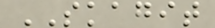SKAGIT
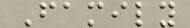Family
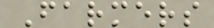Farmers
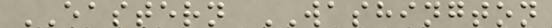EASTERN WASHINGTON
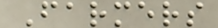Farmers
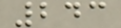243
